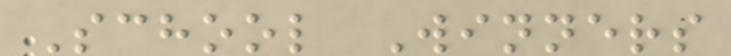School Winners
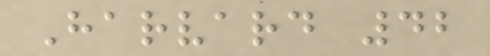Harvard 42
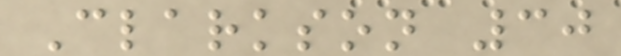Clarkson 30
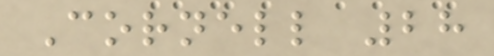Cornell 28
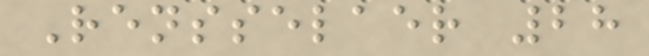Rensselaer 28
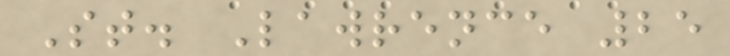St. Lawrence 25
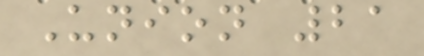Union 21
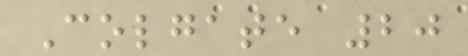Colgate 20
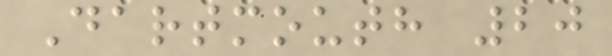Dartmouth 20
